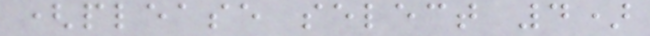(please select 4)
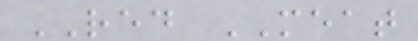RED MEAT
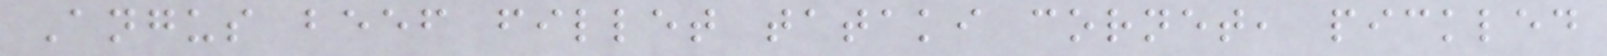Angus beef fillet tataki cornet, pickled
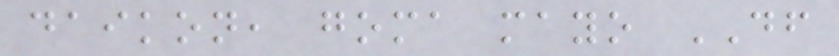daikon, goma mayo DF
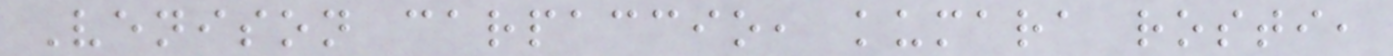Venison carpaccio, kumara rosti,
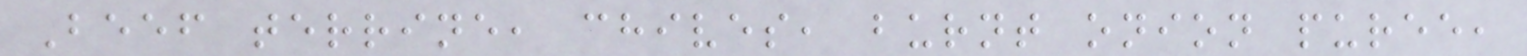Beef terrine, chives, burnt onion puree,
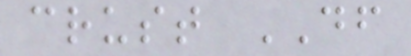crust DF
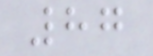87
